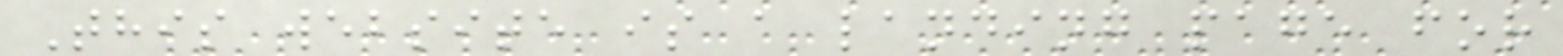This website is a landing page for
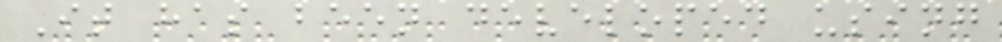It has been developed using
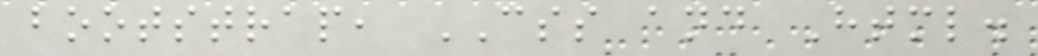bootstrap, CSS and Html.
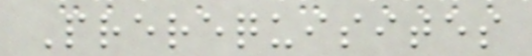Prerequisites
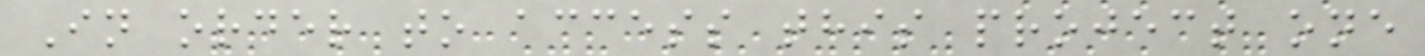In order to access this project one
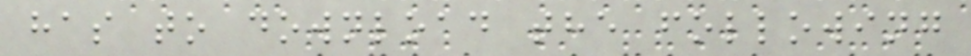has to download the following
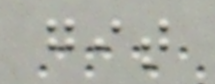git
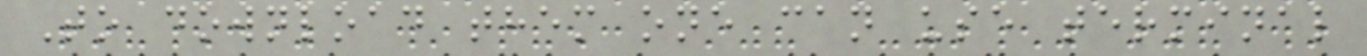To download them one can use terminal
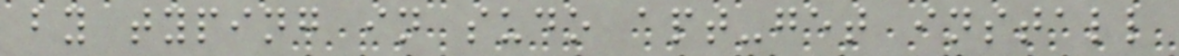by typing in sudo apt-get install
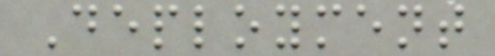Deployment
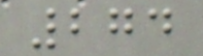274
